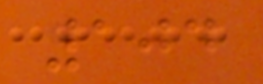104
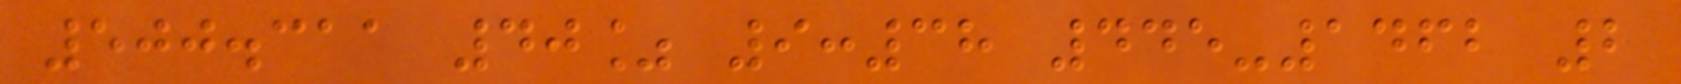500.311 40% 9:38 445-1462 2
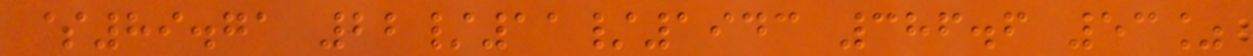$89.71 22/11/1943 386.6 53%
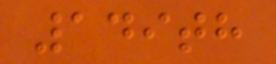149th
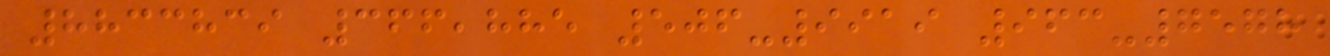8833839 366,885 506-9919 963-7578
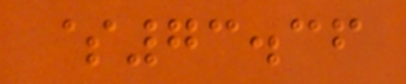$73.36
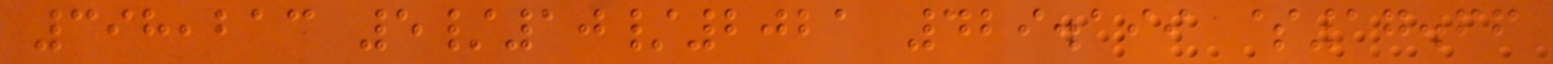398,213 5/10/2021 429.199 $17.66
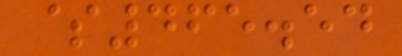$465.54
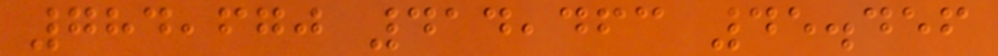784,670 414,463 45.456
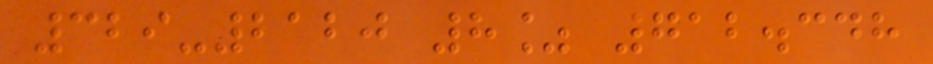329-2120 8% 712.348
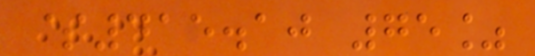$415.10 75%
